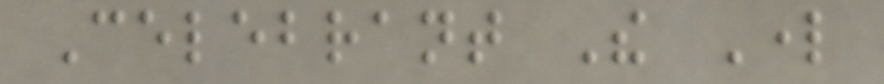Celebrant The Lord
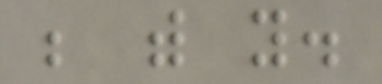be with you.
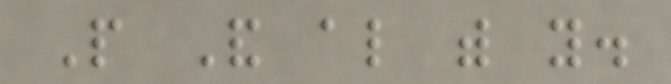People And also with you.
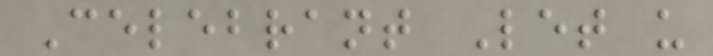Celebrant Let us
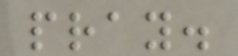pray.
